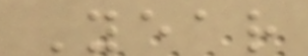Year
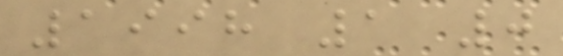1998 1 0
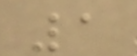1
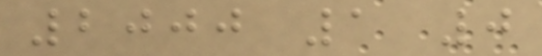2000 1 0
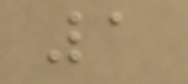1
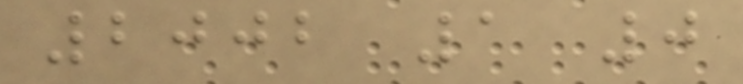2002 1 0
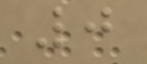0
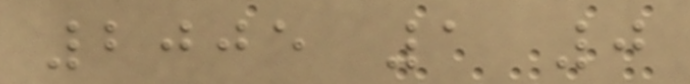2005 1 0
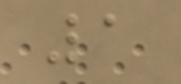1
